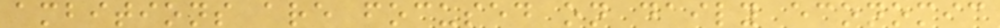ambitions are focused on daily economic
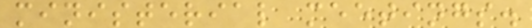ministerial meetings.
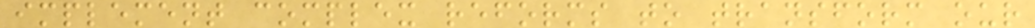implement complex reforms to transform our
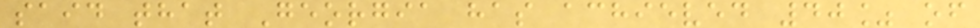said that Georgia has achieved 40% of
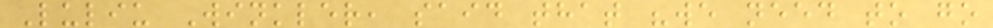Luliu Winkler, said that "we need to go
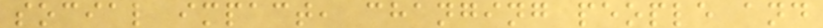social impact, changing people and
